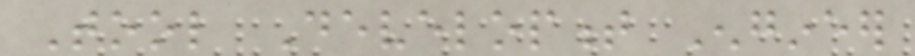Tool Development Engineer
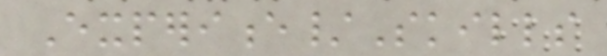Experience/Skills
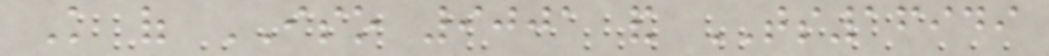Knowledge of ISO 9001 and TS16949
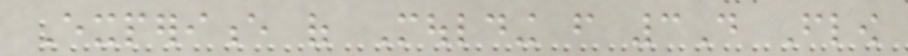Experience of Moulding from 3D Flow
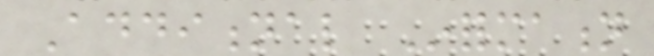Additional Information
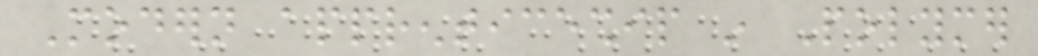Modern apprenticeship in Polymer
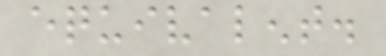equivalent.
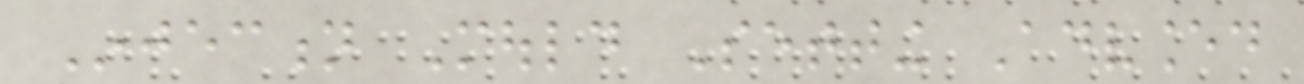Injection Mould Setting Advanced
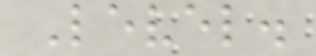Level.
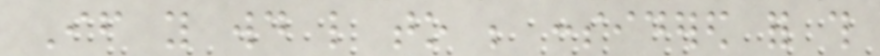If you would like to be considered for this
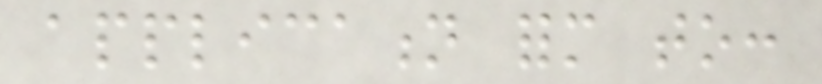application form to:
